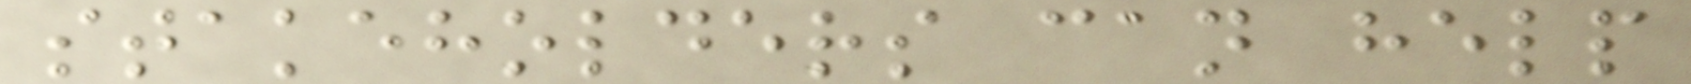stakeholders can help
